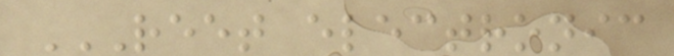REET ELECTRONIC
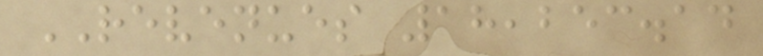REVENUES 18,253.14
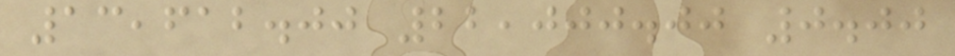13,612.00 22,000.00 0.00
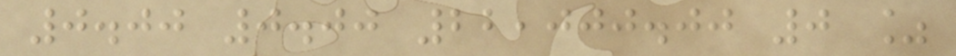0.00 0.00 22,000.00 0 %
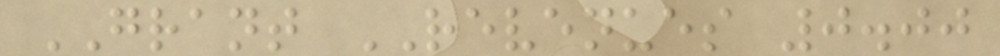GRANT REVENUES 0.00
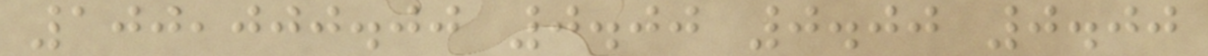100,000.00 0.00 0.00 0.00
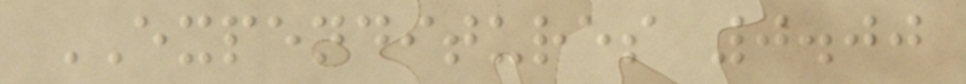EXPENDITURES 0.00
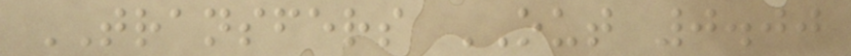TRANSFERS OUT 0.00
